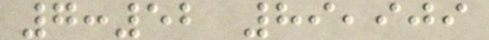7:52 89,909
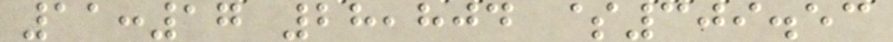11:17 28,804 $309.53
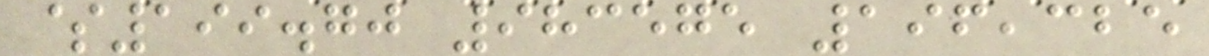$199.70 983575 196,325
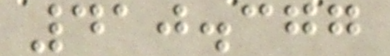410.377
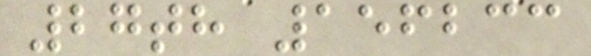27th 156233
